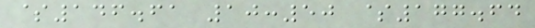$146.61 10:50 $177.64
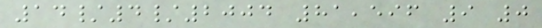14/4/2004 81,596 9 0
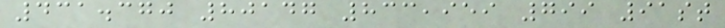431.370 80147 833,959 799 91st
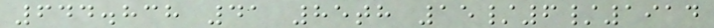644.838 41 85th 15/6/1914
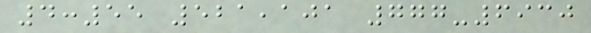4:55 521,101 777-6930
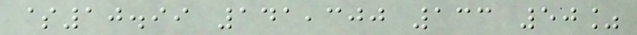$10.99 141,300 133 50%
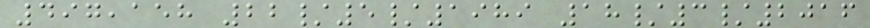497,158 22/5/1989 18/3/2016
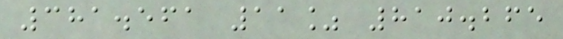381.561 11% 810.265
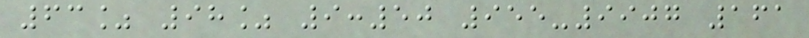63% 98% 9:50 955-9907 161
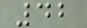42
